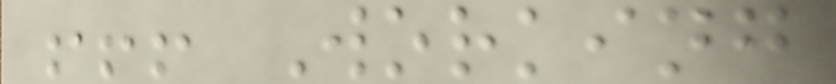!!! Working
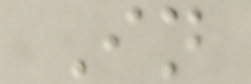In
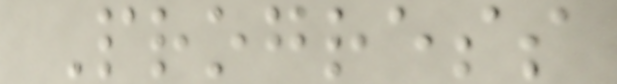Progress
